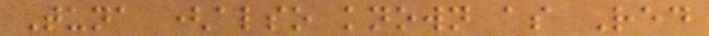Tuna (also known as Red
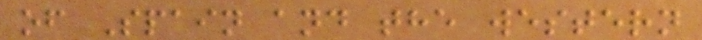of Spain and the western
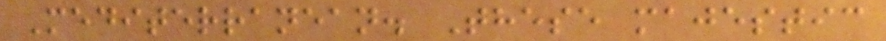Mediterranean. These majestic
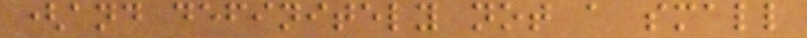(and definitely not a small
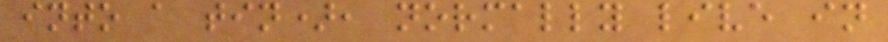into a tin), normally live in
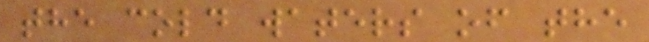the cold waters of the
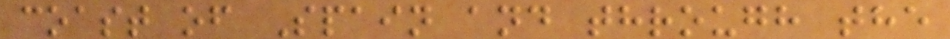coast of Spain and through the
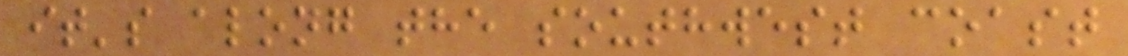it's along the southwest coast
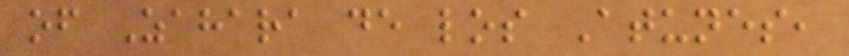of Zahara de los Atunes,
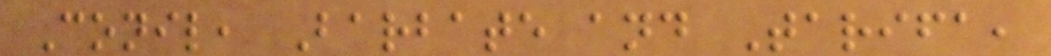Conil, Barbate and Tarifa,
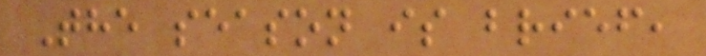The season is brief,
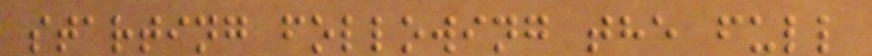starting following the full
